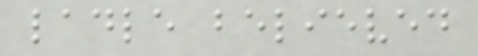ladle believed
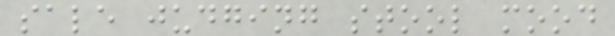sale judging stool mood
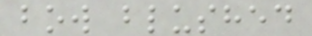bow blushed
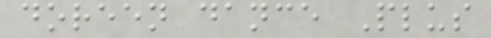doreen dance Plus
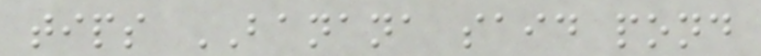tips BANANA said pond
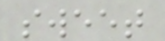sweet
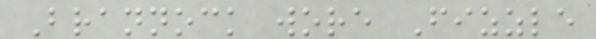Brannock wore Fizzle
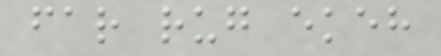far rug ekeh
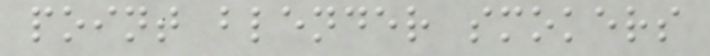point blender smokers
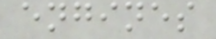engines
